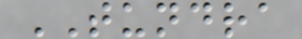TUNDRA
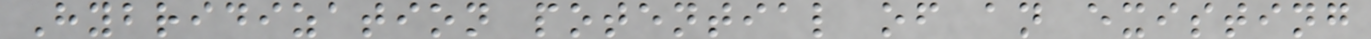Hybridization potential of an existing
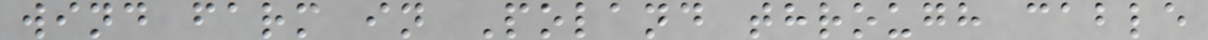wind farm in Poland through cable
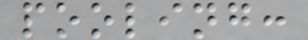pooling:
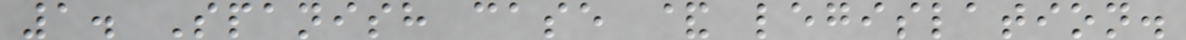1. Spanish case & legislation.
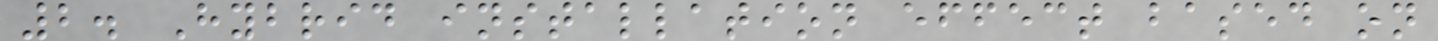2. Hybrid installation effect based on
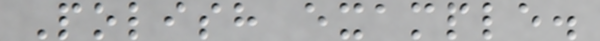Polish example.
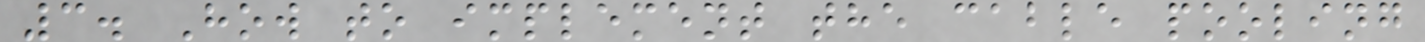3. How to implement the cable pooling
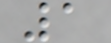1
